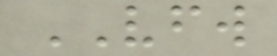VFW
